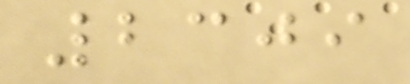2309
